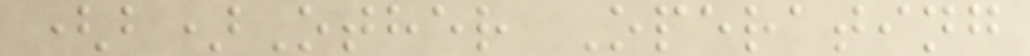(b)Other Operating
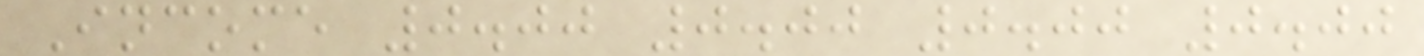Income 0.00 0.00 0.00 0.00
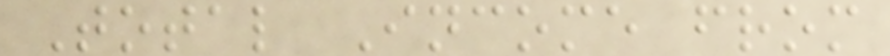Total Income from
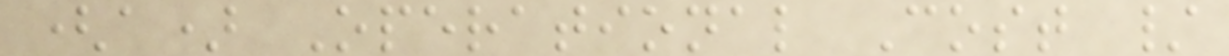(a) Operational Cost /
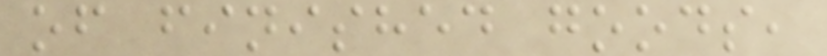of finished goods,
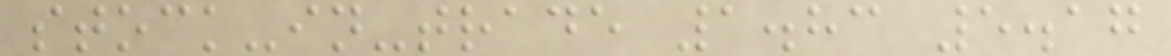stock-in-trade 1.83 5.17
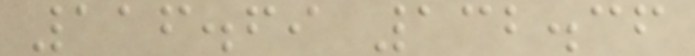116.69 132.36
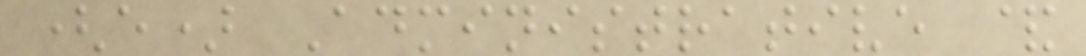(e) Administrative &
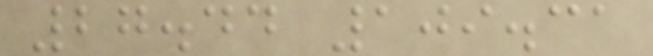27.44 109.31
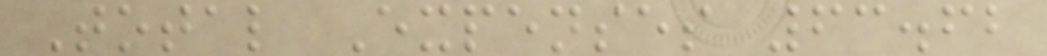Total Expenses 63.62
